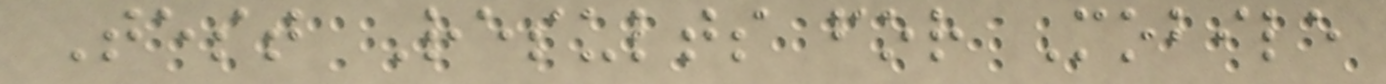Test Results for Mobile
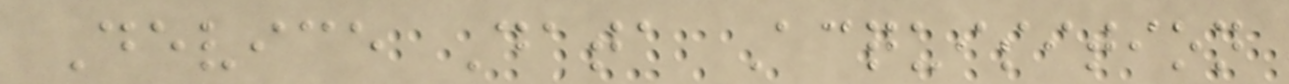Device Data Acquisition
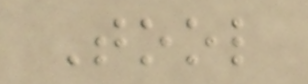Tool
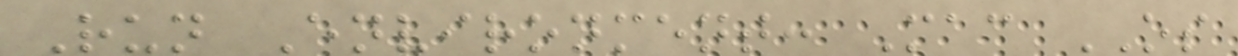Run Environment: Mac OS
